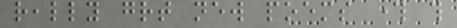really great new poems through this
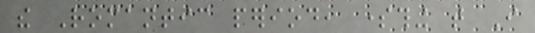the Romantic period, something that I
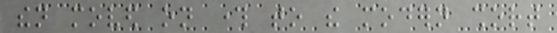then moved on through to the modern short
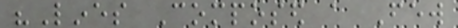"Lines Composed a Few
